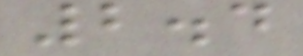2.4
